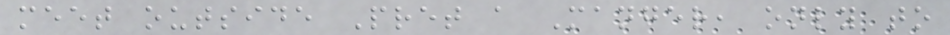meet outside Pret a Manger, only to
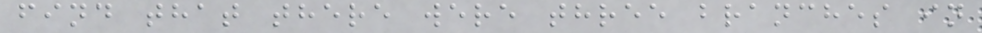find that there were three branches in
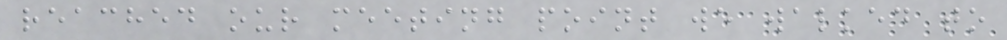reached our meeting point we walked to
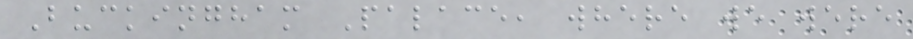Buckingham Palace, where we were
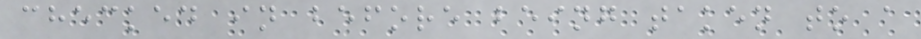checked in before being taken to a
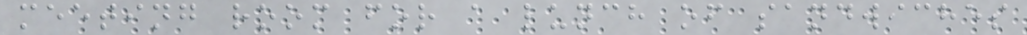meeting room for a lunch of sandwiches
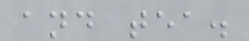and tea.
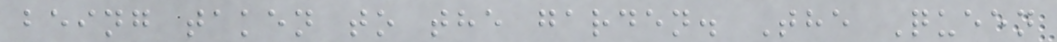being taken to the garden. The Queen
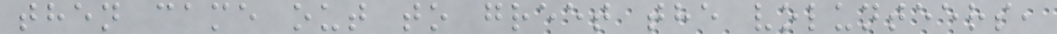then came out to greet the volunteers,
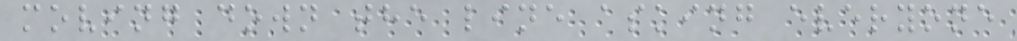moving down the line asking everyone
